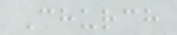Church
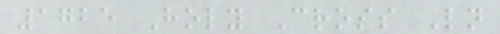1725 Holy Cross Ln
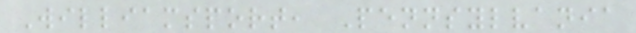Williamsport, Pennsylvania
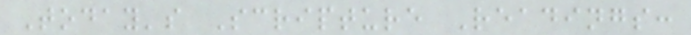Today's Scripture Readings:
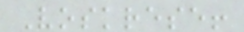Voskrese!
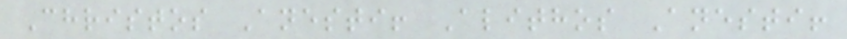Christos Anesti! Alithos Anesti!
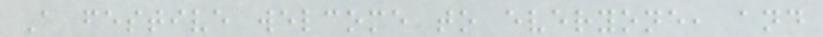A festive welcome to everyone, and
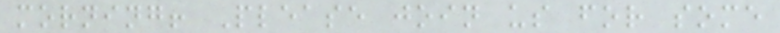morning! Please join us for some
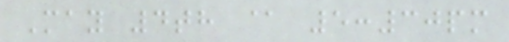May 4th @ 5:30pm
